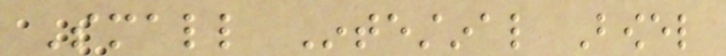Small Intestinal Bowel
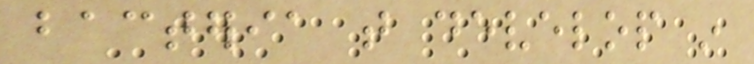bacteria that develop in
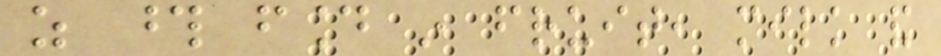as those found in fruit, milk and
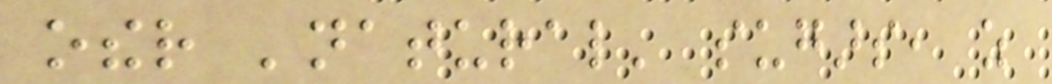other 'natural' sugars, as
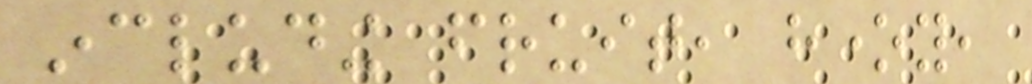including fruit, honey,
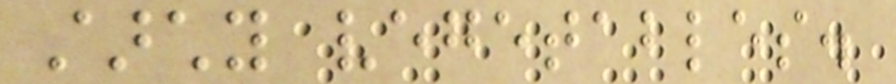starchy vegetables.
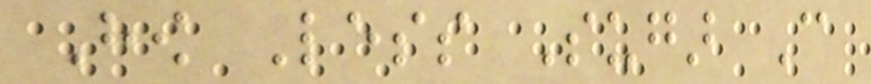How Less Sugar Can
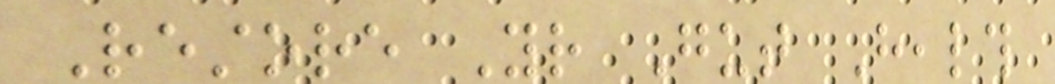Restore Your Gut Health
